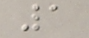1
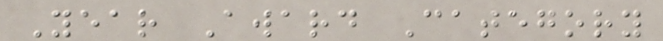Year Award Category
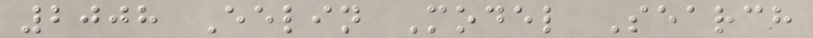2008 Eelin Model Search
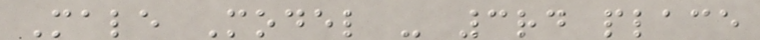Male Model - 3rd place
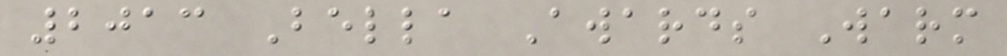2013 Bella Awards Warm
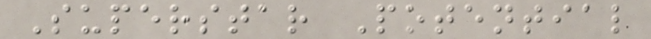Superstar Potential
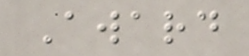Award
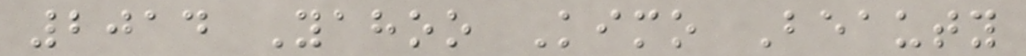2014 Yahoo Kimo Beauty
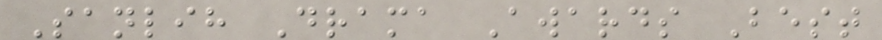Sanlih Drama Awards Best
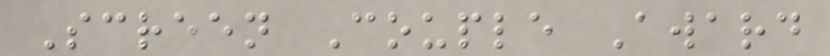Screen Couple Award
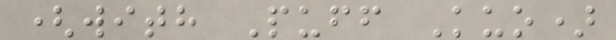(with Puff Kuo)
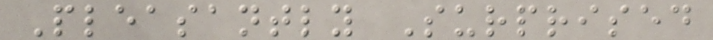Pleasantly Surprised
